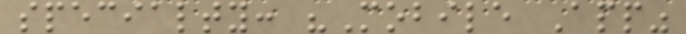specialty: "Mobile App"
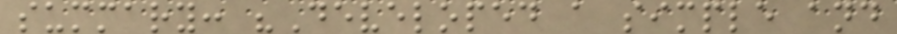summary: "Developed a simple and
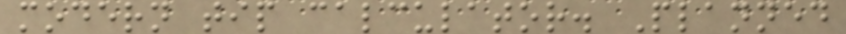modern tip calculator. Planned
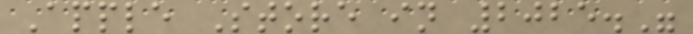Apple Store in 2025."
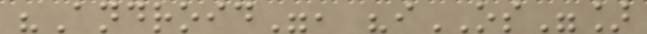"Android", "iOS"]
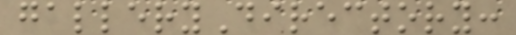galleryDirectory:
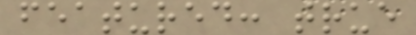featured: true
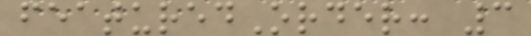featuredOrder: 3
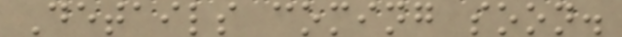Details coming soon.
